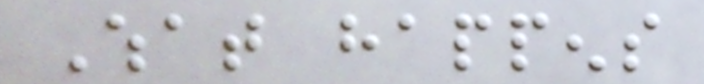What happens
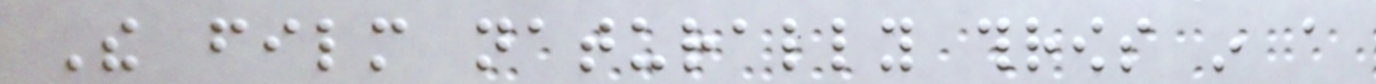The film naturally throws in a
